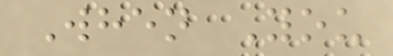When You
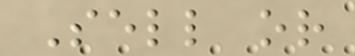Sell or
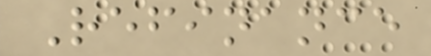Refinance
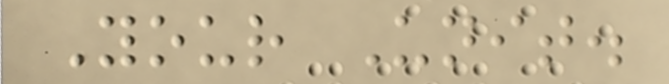Your Unit.
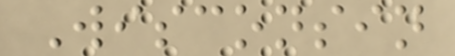Wisconsin
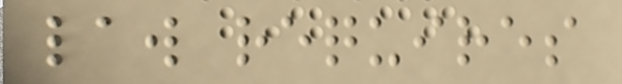law requires
